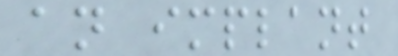an implant
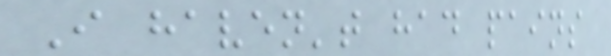I haven't had pains
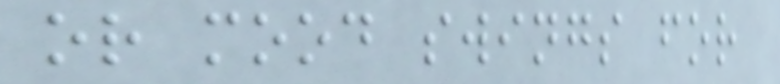or mood swings for
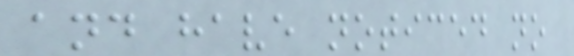and have noticed no
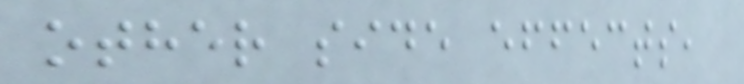other side effects,
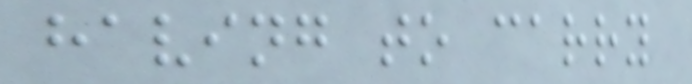having to carry
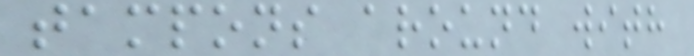tampons around with
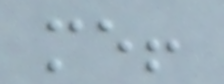me!
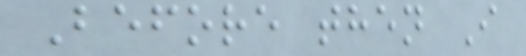Before then I
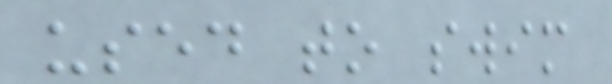used to swim
